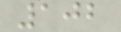102
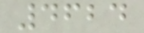4624
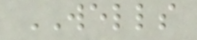WELLS
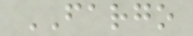FARGO
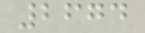2674
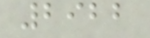2922
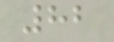82
